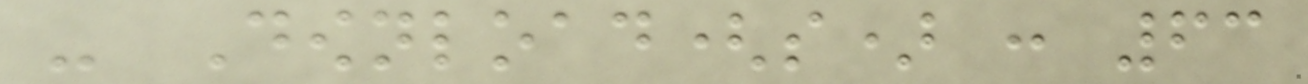- Download(s) : 63
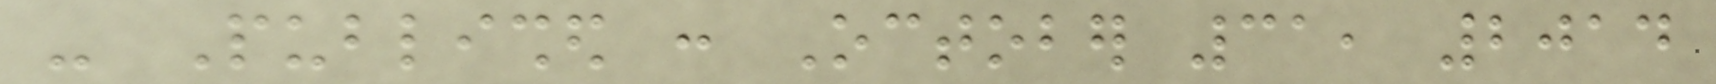- Published : October 31, 2014
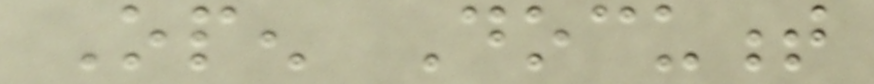Open Document
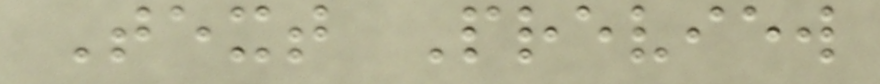Text Preview
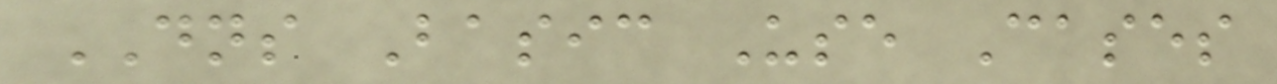DNS Basic Use Cases
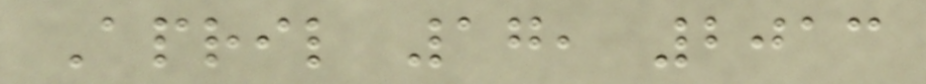April 17, 2013
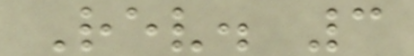Rev. 3
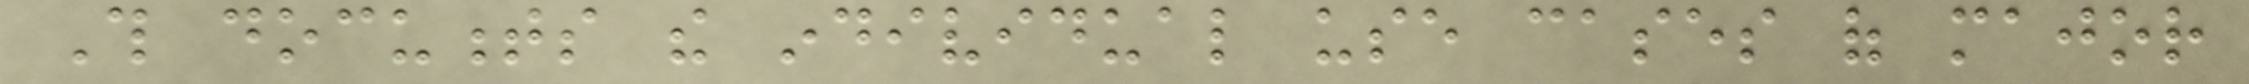This documents the individual use cases of major
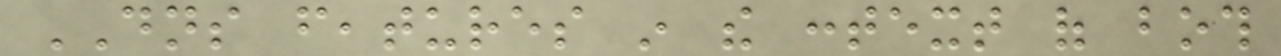DNS features in the context of both
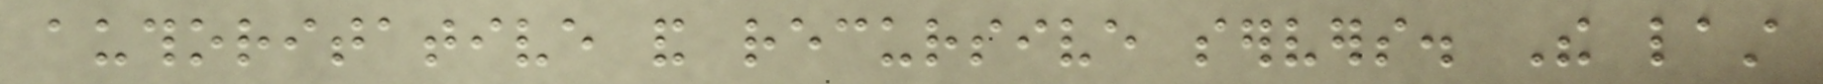authoritative and recursive servers. The last
